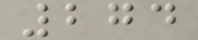274
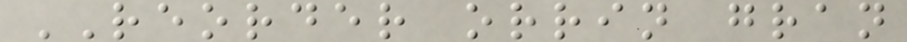REORDER orrin gran
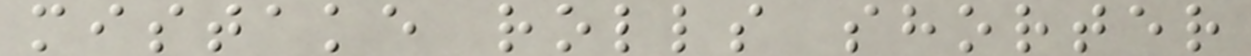mistake rolls shorter
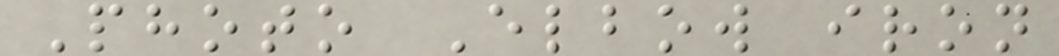Photo Elbow iron
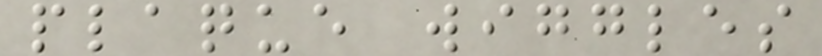plaque wiggles
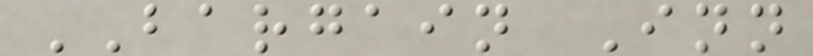BARGAIN Inn
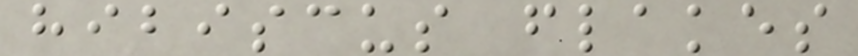hibiscus flakes
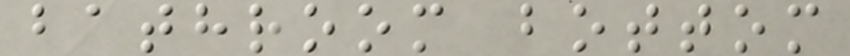bathroom bottom
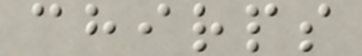chirps
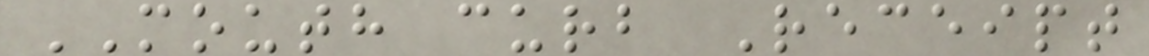MOUTH curb Receipt
